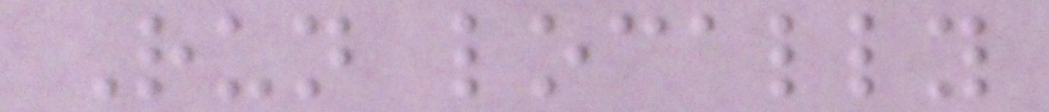Run locally
